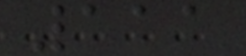111
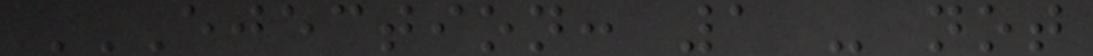EJECTION: 1 - NOT
